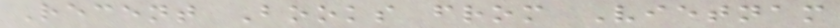Recent Books from Vietnam
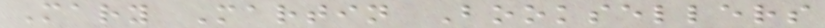Mary Martin Booksellers
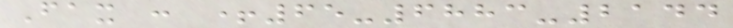Fax : +65-6883-2144
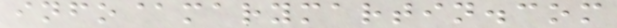info@marymartin.com
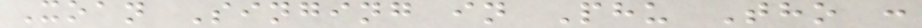Xoan Singing in Phu Tho :
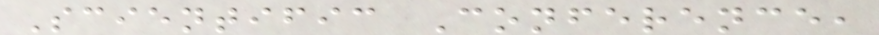Scientific Conference,
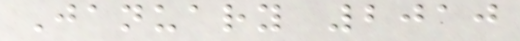January 2010
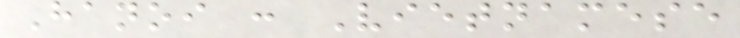Hanoi : Vietnamese
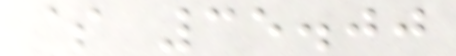$ 35.00
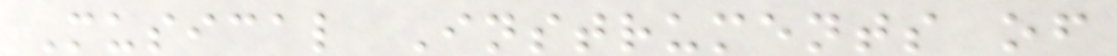Musical Instruments of
